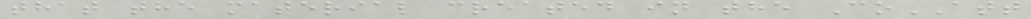that the material created in the CoATT
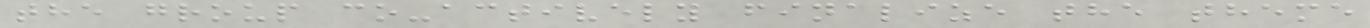the group co-actively finalize the theme
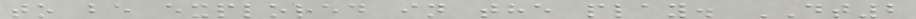to be explored in the play. DT2
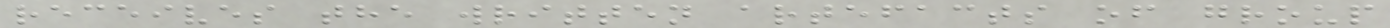receives the written artefacts of group
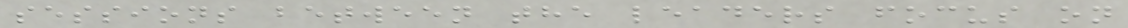sessions between the leaders focus on
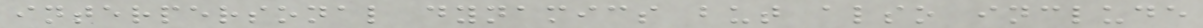interpersonal dynamics but also include
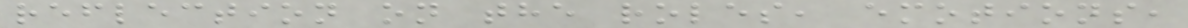reflection on the roles, emotions,
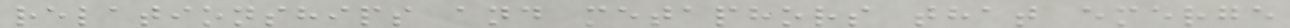relationships and metaphors that emerge
